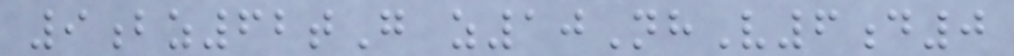9bz62tG z10NhV6d0
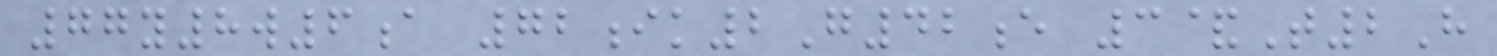77y8w6a 72ik2G42e 3&T2H
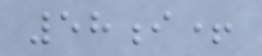58i+
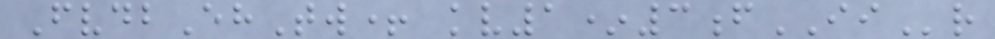FvdbEhTw+ kv1*3fIIr
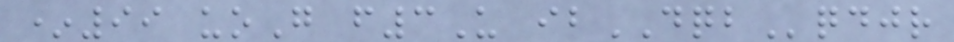*99 uoG f3U ibDQBqdjr
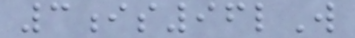3is96lW
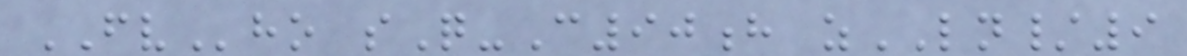FVho sQ-C90h zLN/9
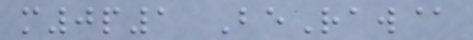m0p1 BeRaw@
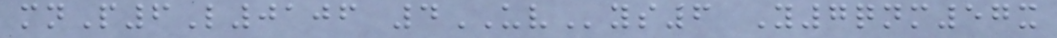mnP6L0106 4UVys6 Y7qnm57x
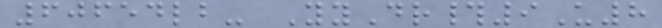60654lb- YyDr#9U8
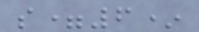s=6*
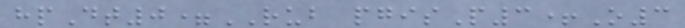hpDt0=RUB pgisP3+O3
